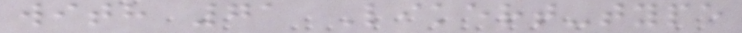with 71 Likert-type
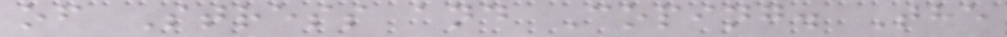of Stress and Coping. The
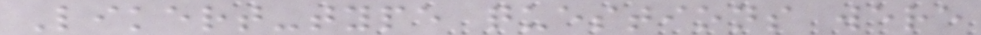Likert-type questions were
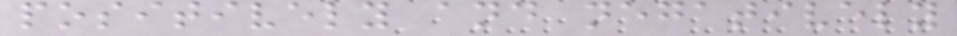positively and negatively
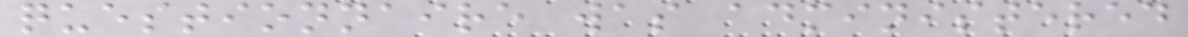questionnaire was administered
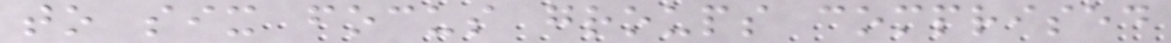to six focus groups comprised
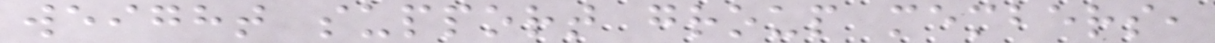weight support group members,
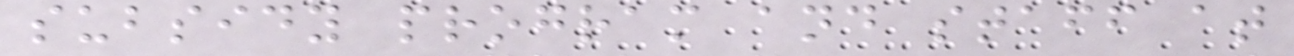subsidy program and staff at
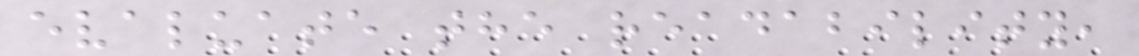evaluate the readability,
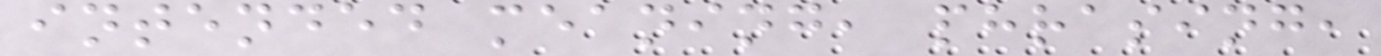intended meaning, phrasing,
